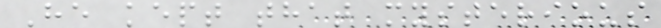He kept that mysterious
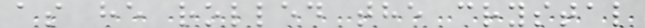as he rolled the crystal
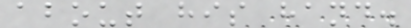about his hand.
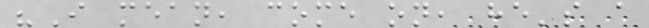"I mean, come on, he's a
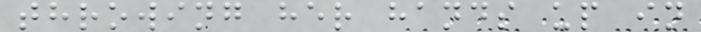throwing her hands up in
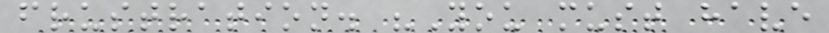frustration. "You must have
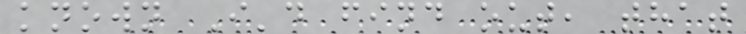known I'd find out, that
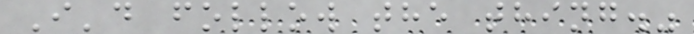I'd follow the thing."
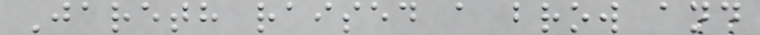Jareth raised a brow and
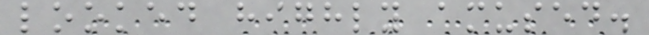looked highly amused.
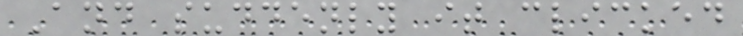And suddenly it clicked
